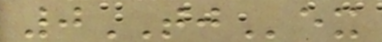0TJex
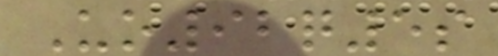Uo92q5s
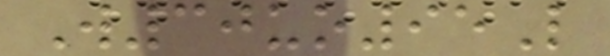W30uo95L
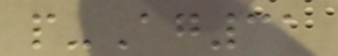p-Ag31
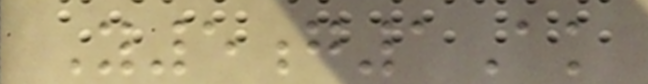Y5g1Ak
